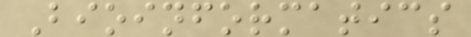Bioinformatics
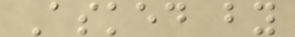Asked by
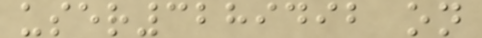user3289492 on
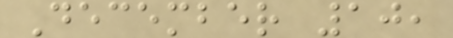December 10,
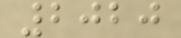2020
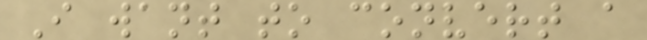I want to convert a
